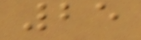25
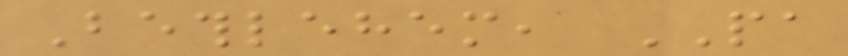Bethlehem, PA
